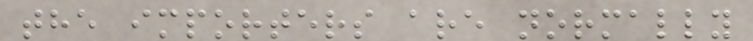the importers are normally
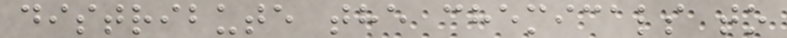distribute the chemicals to
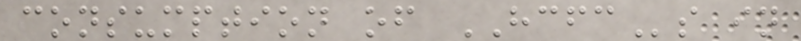consumption of HCFCs in
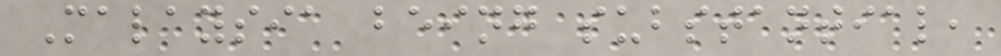Malaysia being substantial,
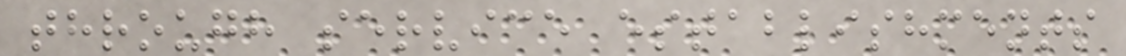through service establishments
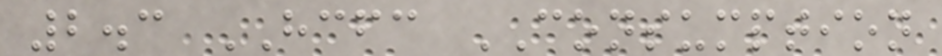2.3 HCFC CONSUMPTION
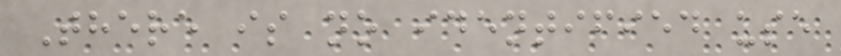There is no identified use
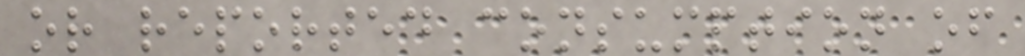or reported consumption of
